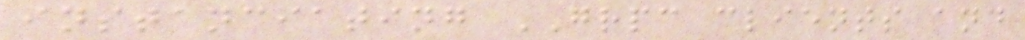instanciating GRPC clients and
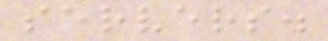servers.
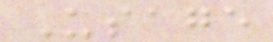Usage
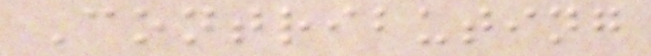Contributing
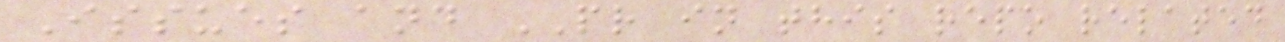Issues and PR in this repo related
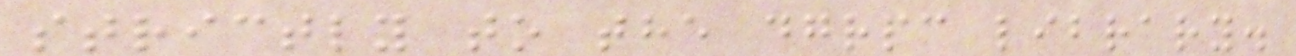strictly to the dgrpc library.
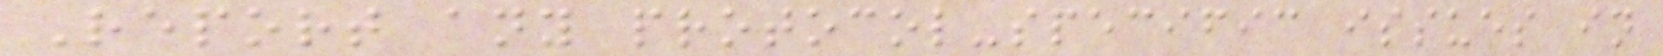Report any protocol-specific issues in
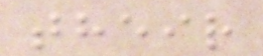their
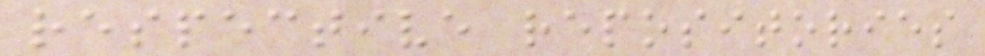respective repositories
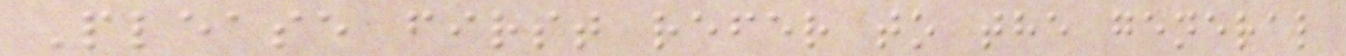Please first refer to the general
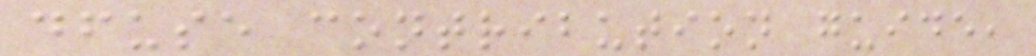dfuse contribution guide,
